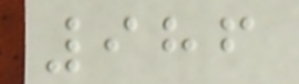986
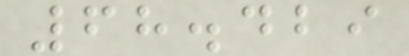68.429
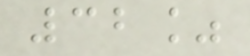32%
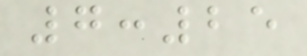7:25
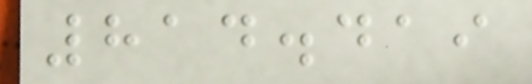814.419
